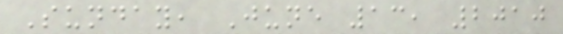Sunday, June 13, 2010
